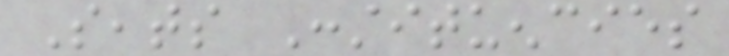Seats Constituencies
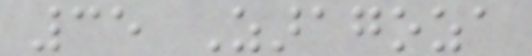35 Zaragoza
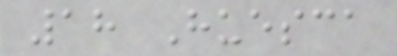18 Huesca
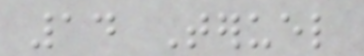14 Teruel
